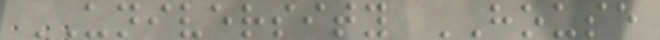UNIVERSITY HOUSE
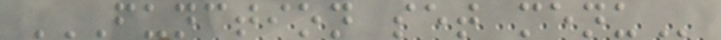FUNCTION SET MENU
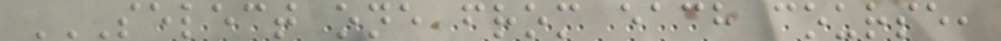SELECT ONE FROM EACH COURSE,
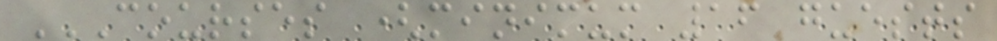COURSES (MINIMUM 16 GUESTS
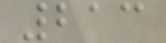213
